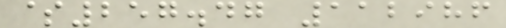$257.47 112986
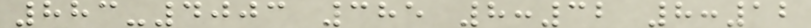883-4003 385 8:32 8:12
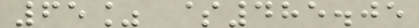65% $485.05
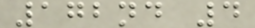172nd 4
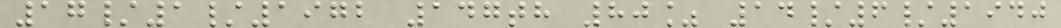17/1/1972 147th 80% 14/6/1940
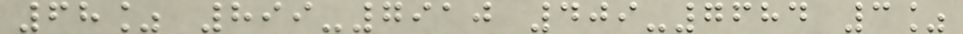68% 899-7910 409-7684 3%
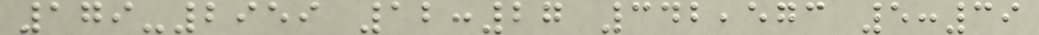179-2959 12:27 342,573 5:39
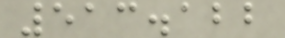513.122
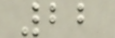22
